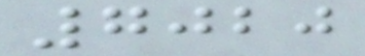7020
